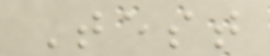Test
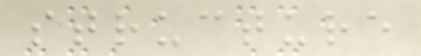structure
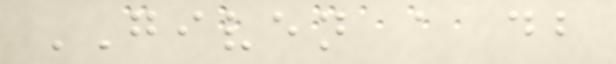GIVEN a db
